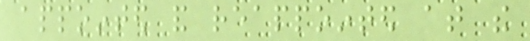appointed and reappointed at the
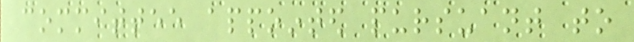committee appointed pursuant to
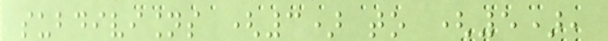subdivisions (3) to (5),
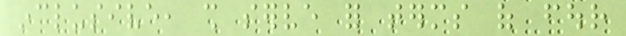inclusive, shall serve for terms of four
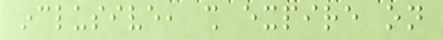inclusive, shall expire on
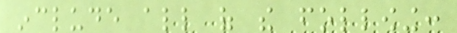include all of the following:
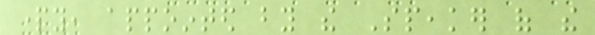party, appointed by the Speaker of the
